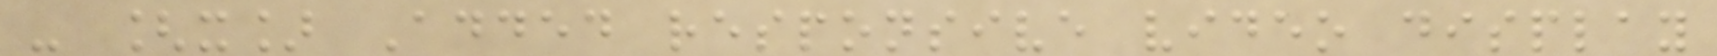- [x] Added responsive video display
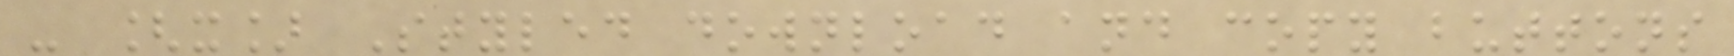- [x] Styled download and copy buttons
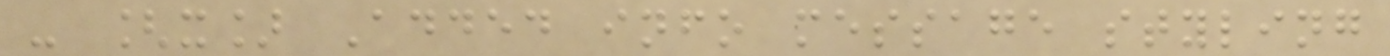- [x] Added info message styling
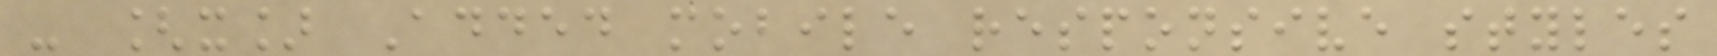- [x] Added mobile responsive styles
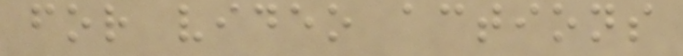for video actions
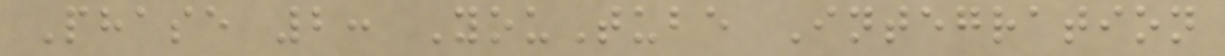Phase 2: YouTube Integration
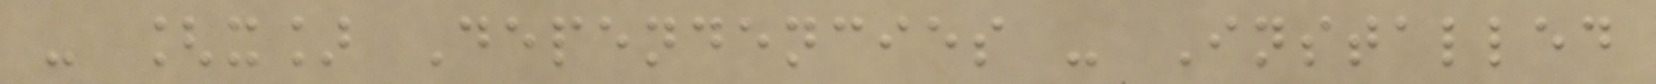- [x] Dependencies - Installed
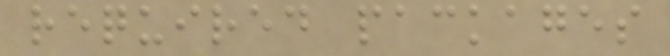required packages
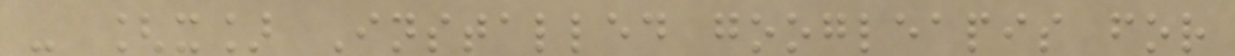- [x] Installed googleapis for
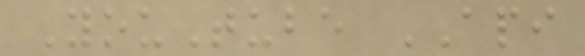YouTube API
